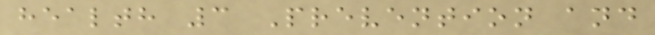health 3 Prevention and
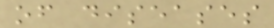of diseases
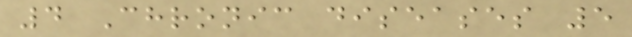4 Chronic diseases 5
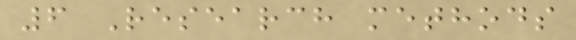6 Research methods
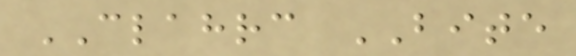CLAHRC BITE
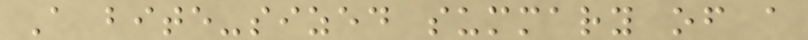A bite-sized summary of a
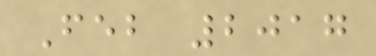Feb 2017
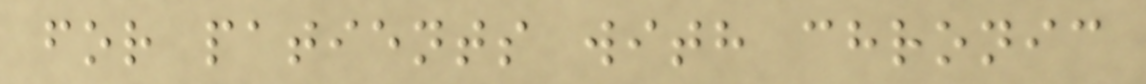for patients with chronic
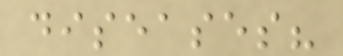diseases?
